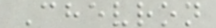Chevron
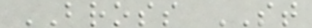BROSS ST
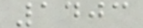1403
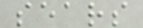sears
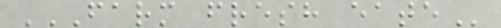FARM FRESH EATE
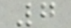7
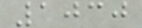1030
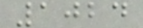1024
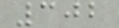302
